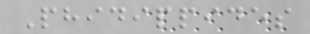Phidippides
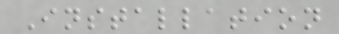Installation
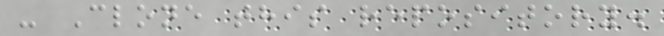- Clone this repository.
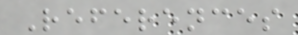References
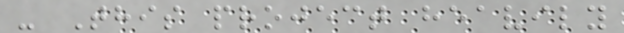- This project heavily
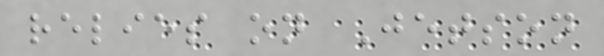relies on Jetson
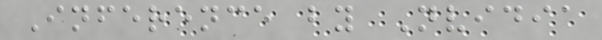Inference by Nvidia
